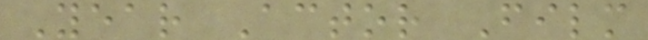Year Actor Film
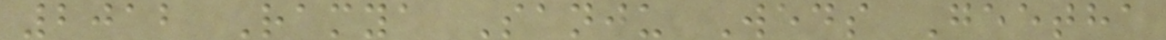2012 Ramya Sanju Weds Geetha
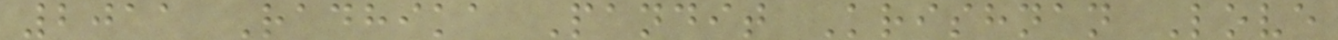2011 Radhika Pandit Krishnan Love
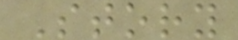Story
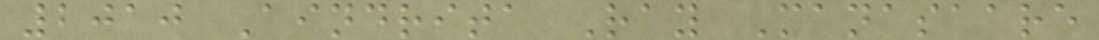2010 Aindrita Ray Manasaare
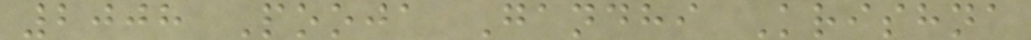2008 Pooja Gandhi Krishna
